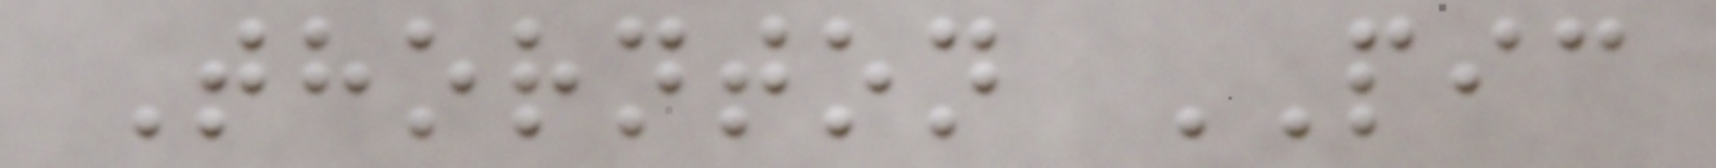Thornton PIC
